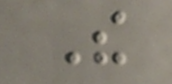The
